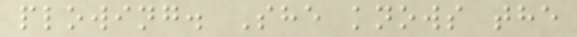plowing. She knows the
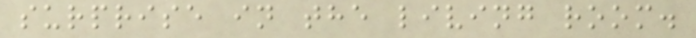surprise in the living room.
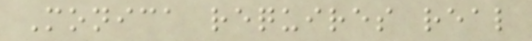Monica requires real
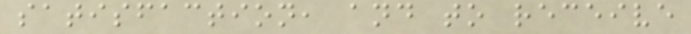satisfaction, and to receive
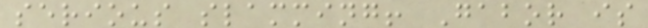serious slamming! Gabor is
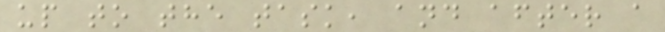up to the task, and after a
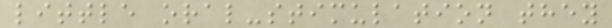little oral-stimulation they
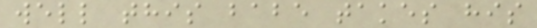well this babe takes his
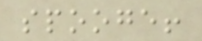spooge!
